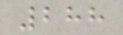288
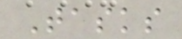Tasks
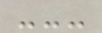---
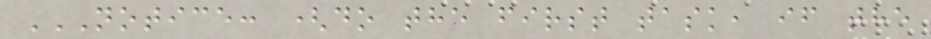NOTICE: (DO THE FIRST TASK, IF THE
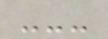---
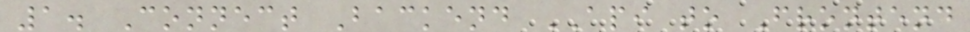1. Connect Backend API to Frontend
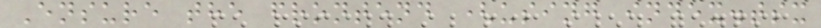Ensure the frontend (using index.tsx
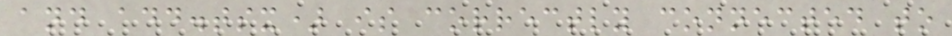and add.tsx) is correctly connected to
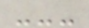---
